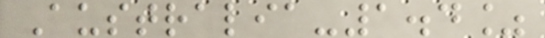Australia-1.4%
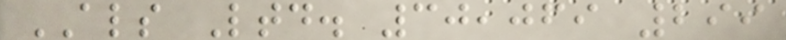ALS Ltd. 30,069 299
